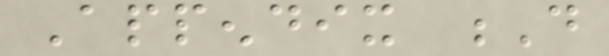Appendix D
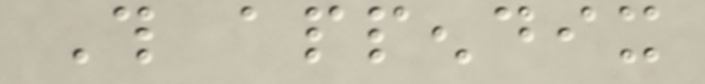This appendix
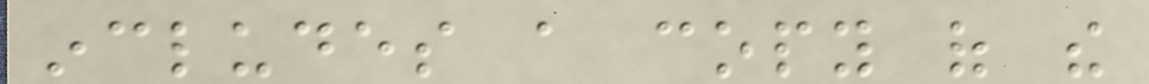includes a copy of the
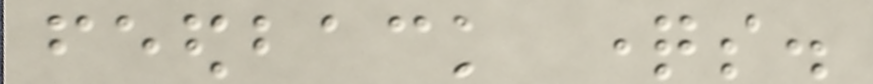feedback questions.
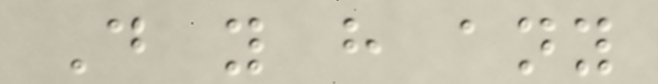Do you have any
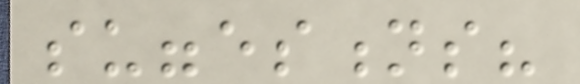suggestions?
